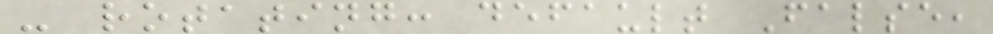- rotating: default False,
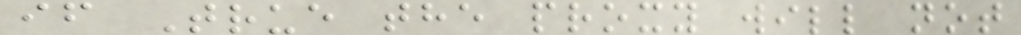if True the proxy will not
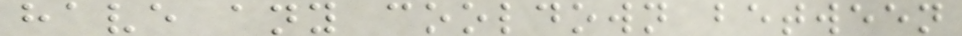have any cooldown between
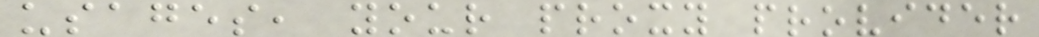usages, your proxy provider
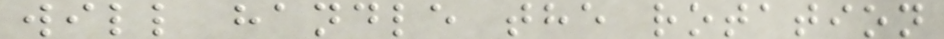will handle the rotation
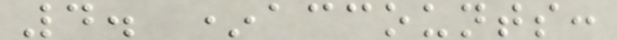4. *accounts:
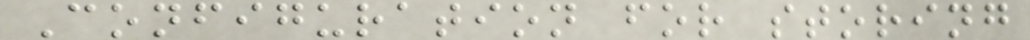Configuration for storing
